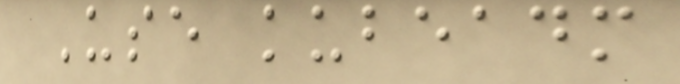Use kubeadm
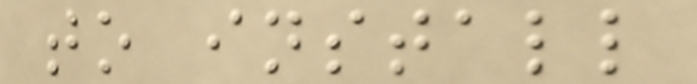to install
